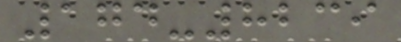174-8239
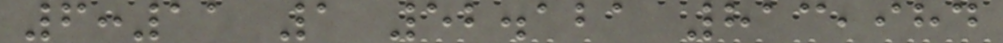6:11 1 52.121 813,984
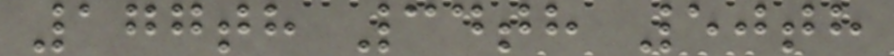177th 34th 50th
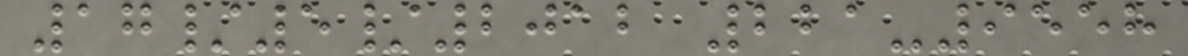17/5/2012 221-9558
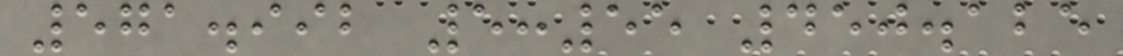571.992 5:55 450.125
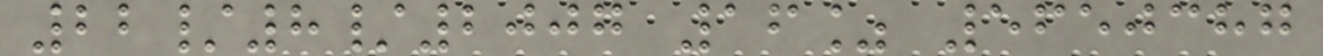22/8/2007 16% 5650387
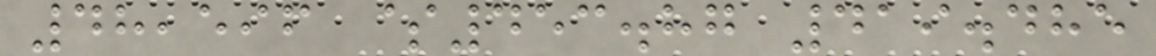48,596 $453.87 419.485
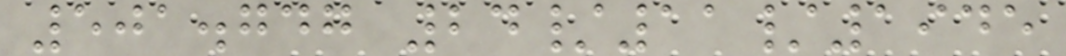501.747 24/11/1945
